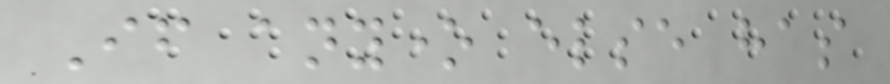If anyone else has
